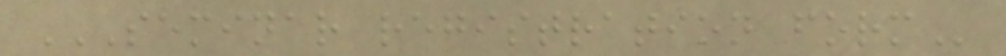SEMINAR REGISTRATION FORM
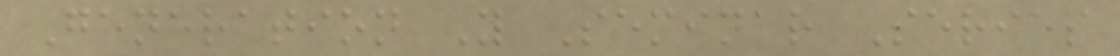Generation Y Seminar Series
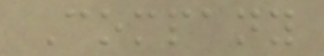Company
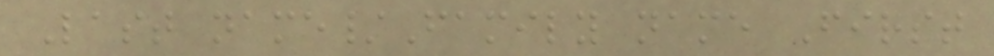Last name/Family name First
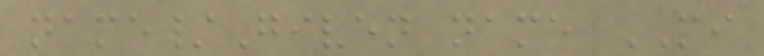name/Given name MI
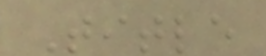Title
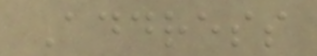Address
